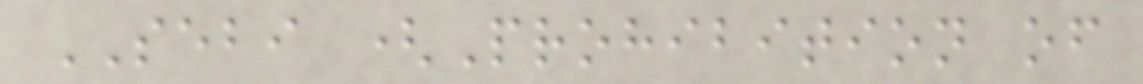SEBI (Prohibition of
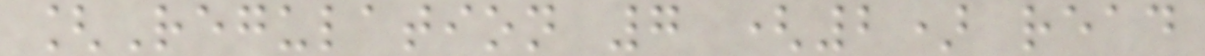[Regulation 7 (2) read
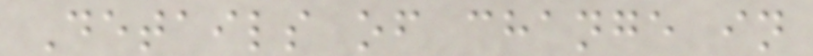Details of change in
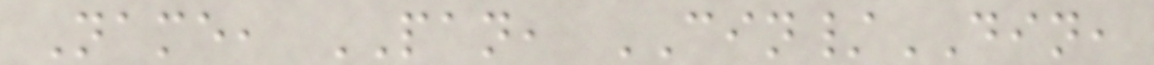Name, PAN, CIN/DIN,
